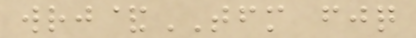wrj&TFM fjq
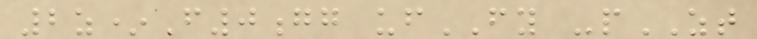2z*F0gg ufFY -pZT
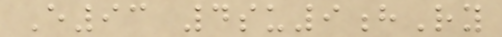E93 4su9hRy
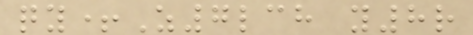qy+Z7lch y8r
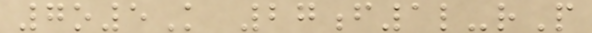7o5K 27f1l-rP
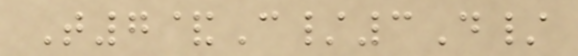T7&C/3D/
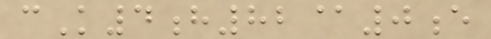cK4h82@0e
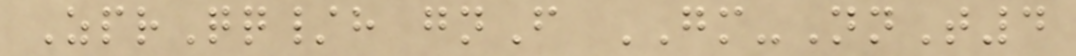ZprQq/h gnF GM-NnT4
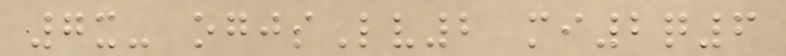7x- ogjsLv2 mi2q6
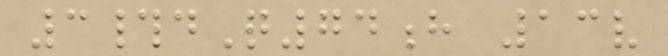3#dQ74h 13v
